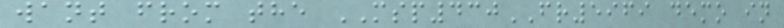want from the MSP430FR5969 demo in
